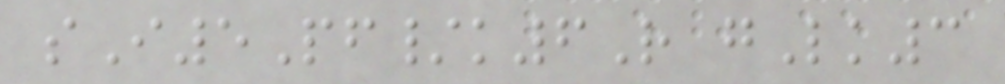sI5Pf/k6R gLk3
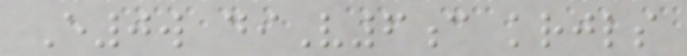E0w diV6c krjls
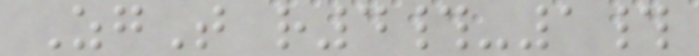ZgT r4#-1#
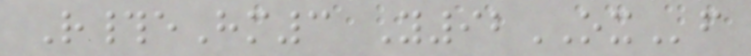R#eHm3 Y92OXf
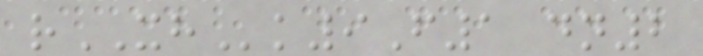rXHk9F1 dn2
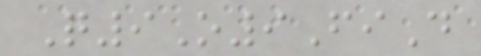Q9O9FiD
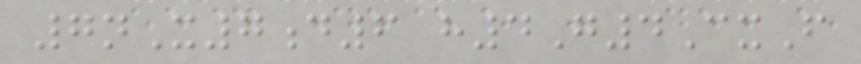7nX7d6 h4G4CxF
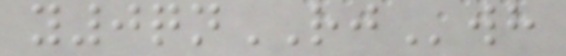y0qnRJwh
